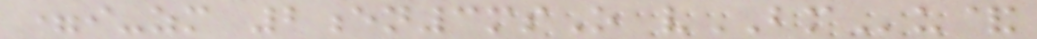=i-zm 2en3msO vBMu&
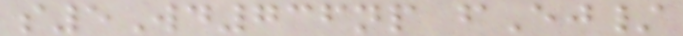s5Wd736np fEj/
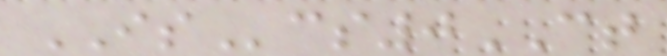IScs0CT
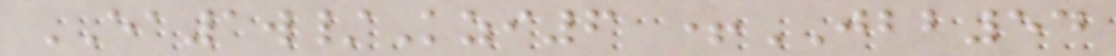EA1w/Kzi6 +JBB54
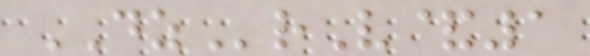DZrV&1
